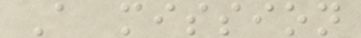A mission
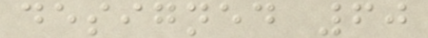designed 60
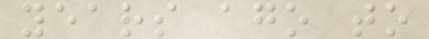years ago to
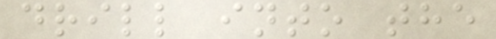drill into the
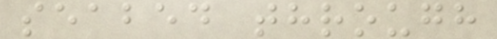seabed through
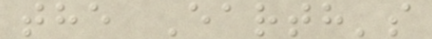the Earth's
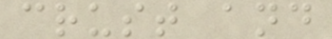crust and
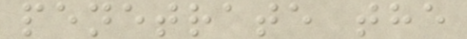penetrate the
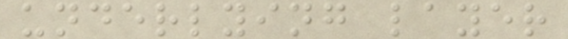underlying layer
